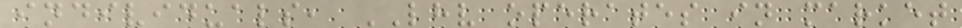individuals, LHV operates in market
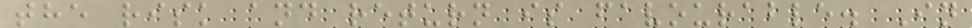the risk and return is favourable. In
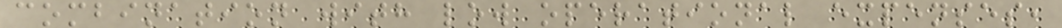combination with low operational expenses,
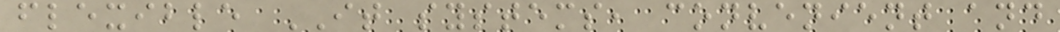flexible IT systems, convenient and
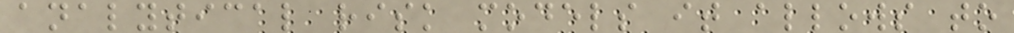analytical risk models it allows to
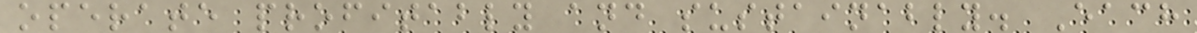operate profitably and sustainably. Each
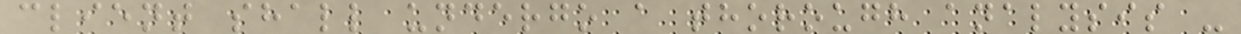client shall undergo a thorough analysis -
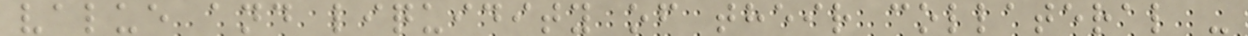value and liquidity of their collateral -
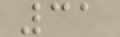31
